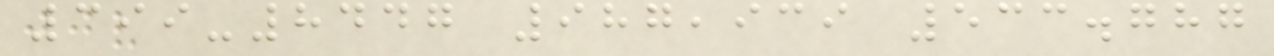399-8447 987,939 533.787
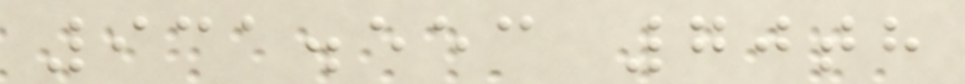931.553 70th
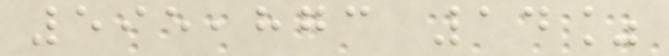595,873 14%
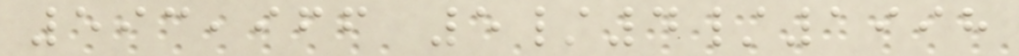593,966 5/4/1998
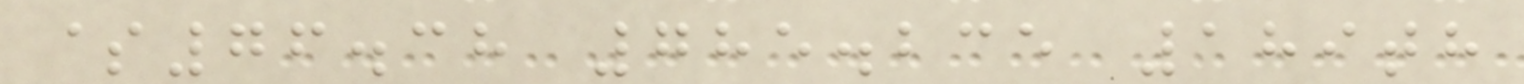$76.38 785.235 189th
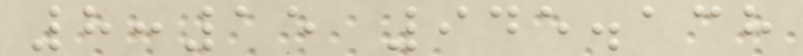8:15 945.138
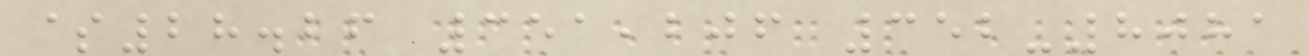$28.26 351,206 352-8081
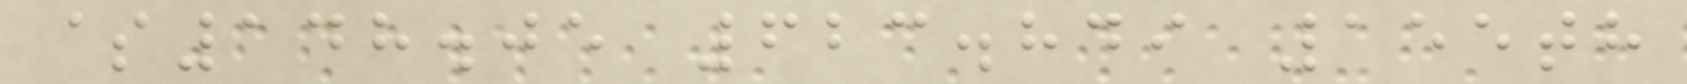$148.05 623.849 155th
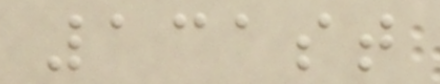131st
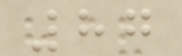87
